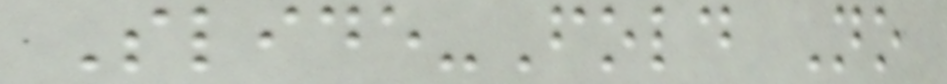Slide-Fold No
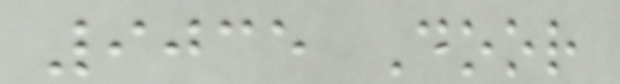9035 Door
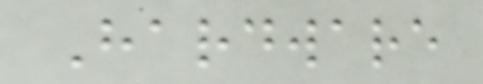Hardware
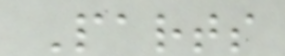Parts
